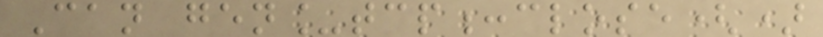Can gen_tcp:close()
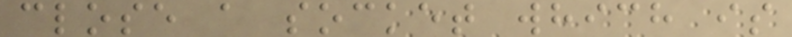close a socket which is
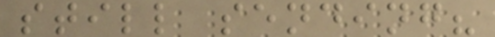still sending?
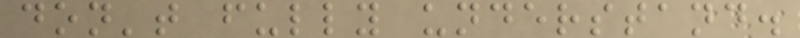don't fully understand.
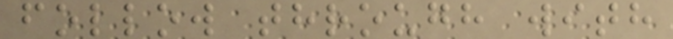follow through with
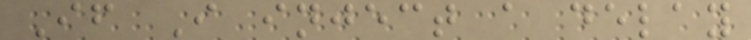If I inject a delay
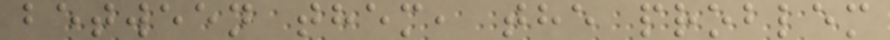between them, the problem
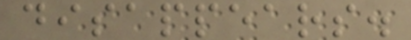disappears.
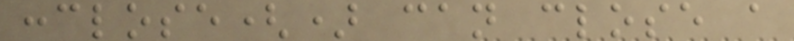:close() can close a
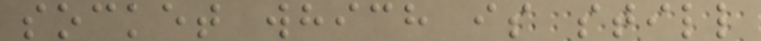socket which is still
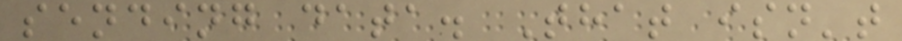sending data. That isn't
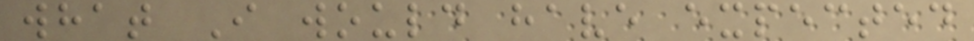what I would have expected
